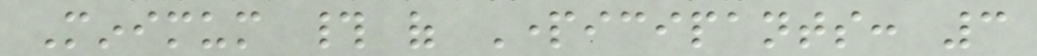Minimum # of Participants: 3
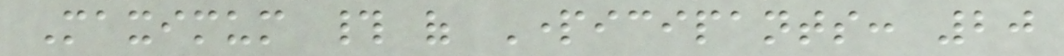Maximum # of Participants: 20
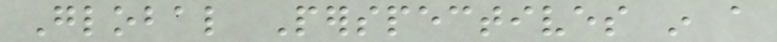Global Perspectives in a
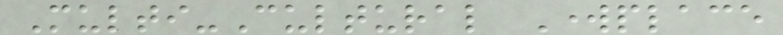Multi-Cultural Workplace
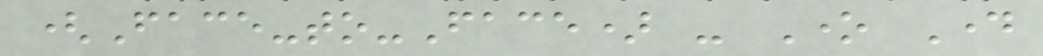(Face-to-Face) - One Day
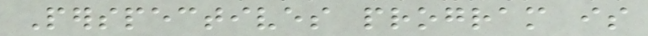Perspectives program is
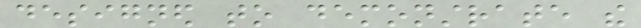designed to demonstrate the
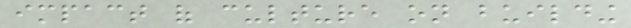impact of culture on building
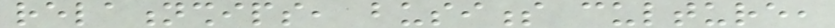relationships, business culture,
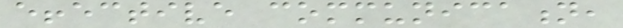effective communication,
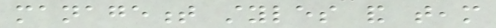management styles and team
